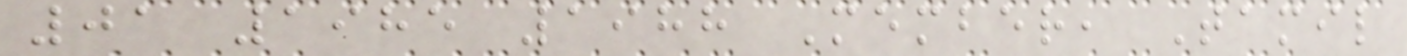01 1985 1988 Member, Tamil
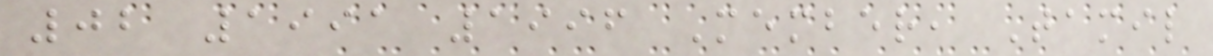02 1991 1996 Member, Tamil
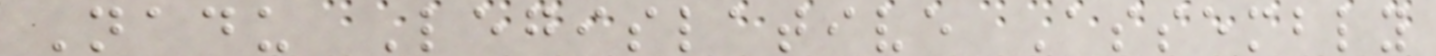Nadu Legislative Assembly
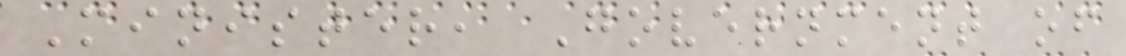Minister, Government of
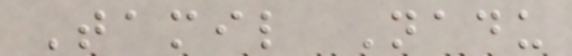Tamil Nadu
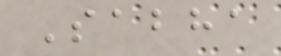Sabha
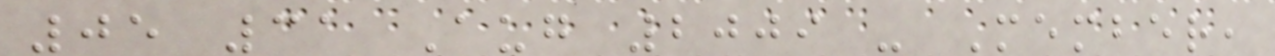05 31 Aug 2009 - Member,
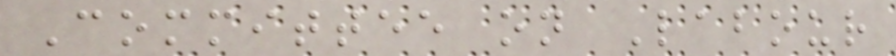Committee on Labour
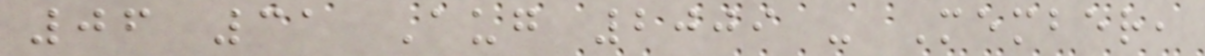06 31 Aug 2009 - Member,
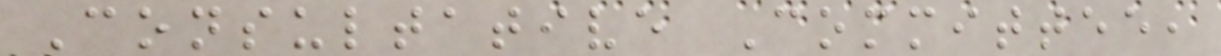Consultative Committee,
